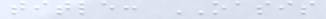title: OASIS
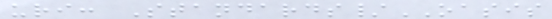uri: Standards/OASIS
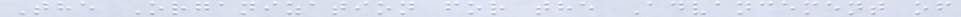The Organization for the Advancement of
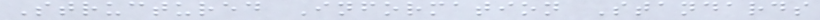Structured Information Standards
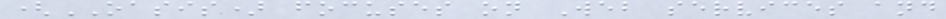(OASIS) focuses on Web services and
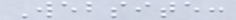Website:
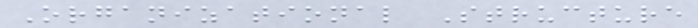Organizational Structure
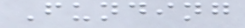Funding
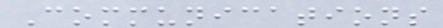Communications
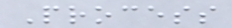Process
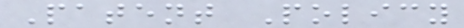Patent Policy
